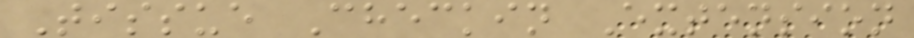Tissue Checkin Extension
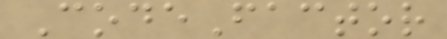CodeFactor
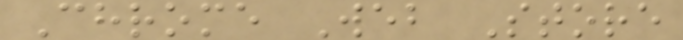Chrome Web Store
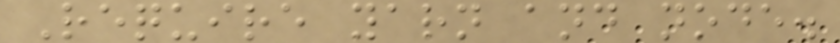Require yarn and node.
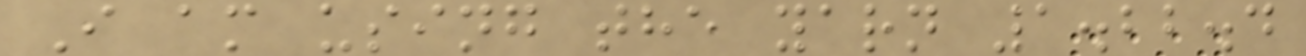I am using the yarn 1.22.4
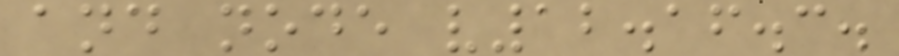and node v12.16.3.
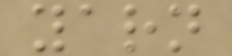yarn
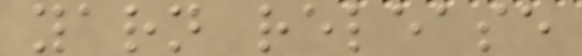yarn release
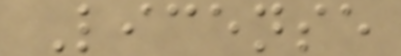License
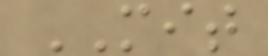MIT
